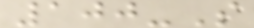100-S
